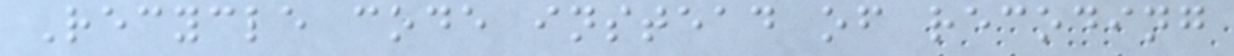Recycle code instead of recoding
